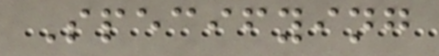Specifying
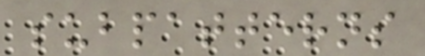subpatterns
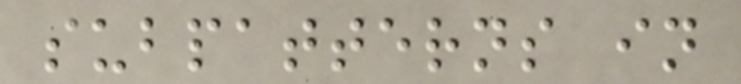subpatterns in
